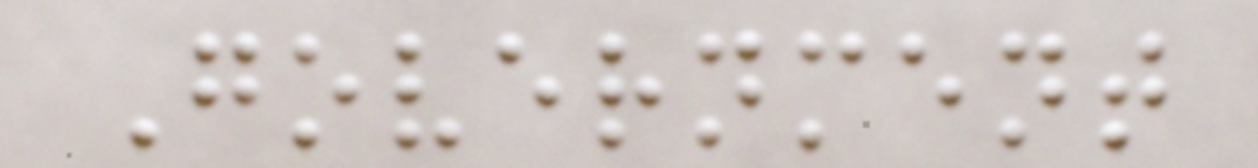Government
